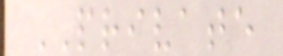PRIVATE
